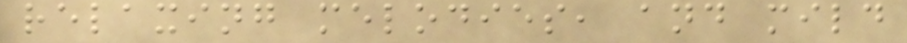relaxing melodies, and mild
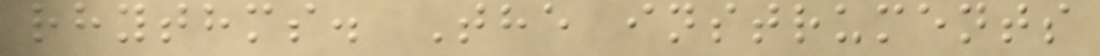rhythms. The instruments
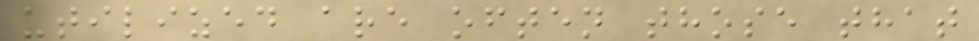utilized are often those that
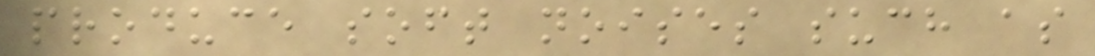produce soft noises such as
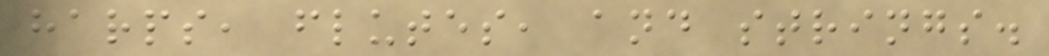harps, flutes, and strings.
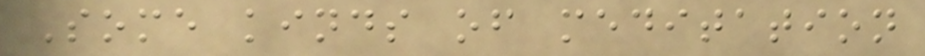Some kinds of meditation
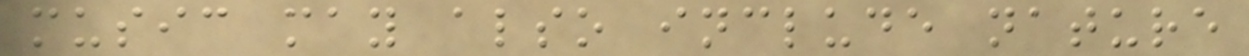music may also include nature
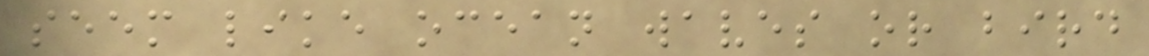seem like ocean waves or bird
